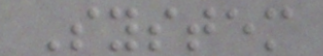System
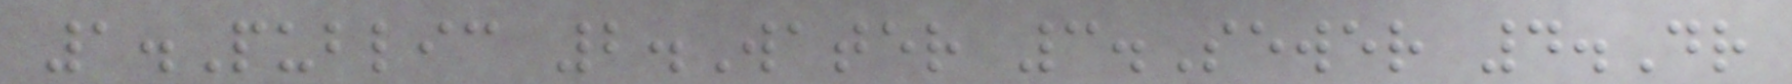1.Public 2.Water 3.Sewer 4.Dr
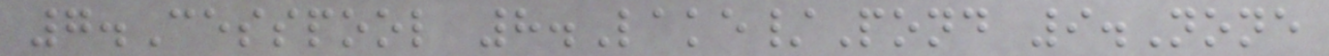7.Cesspool 8.Lake/Pond 9.None
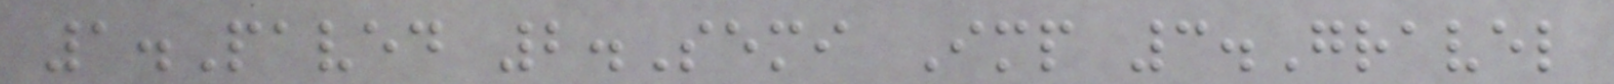1.Paved 2.Semi Imp 3.Gravel
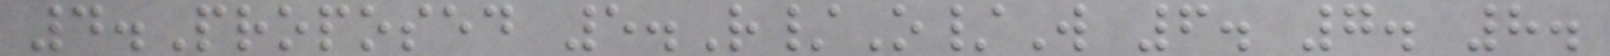4.Proposed 5.R/O/W 6. 7. 8.
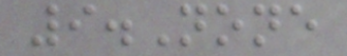9.None
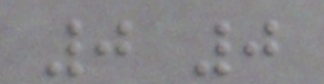0 0
